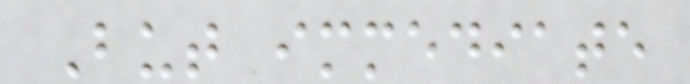But immediate
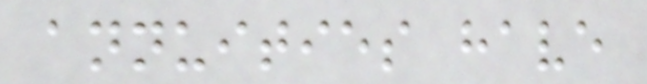annuities have
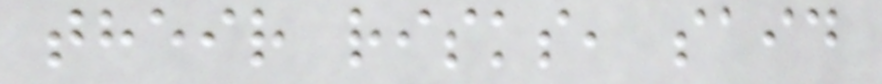their risks, said
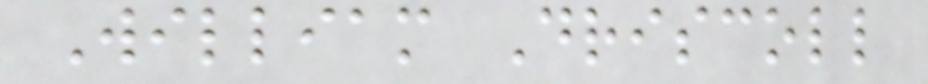William Driscoll
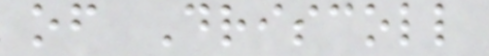of Driscoll
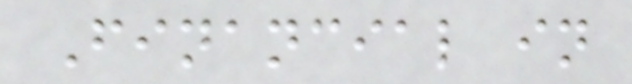Financial in
